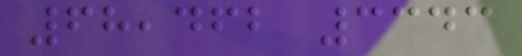68,462 3343
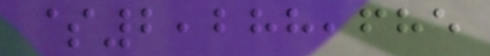$2,288,685
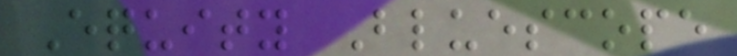Equity Bluescope
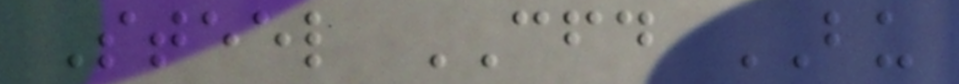Steel CFD BU
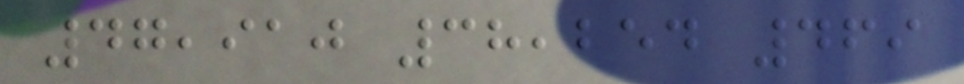47,910 38,254 469
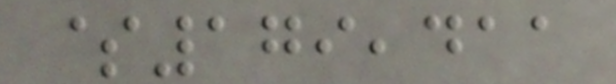$179,411
